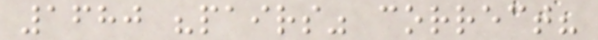1680 "pairs" correct?
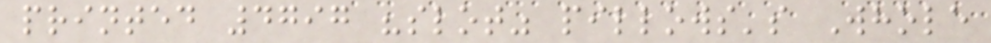printed 4797 "slot" pillows's Whole
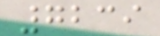7239
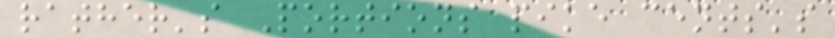rather's Portions pike cents's
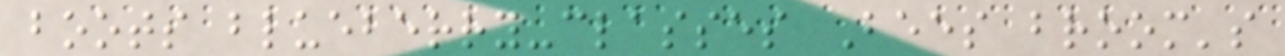boots blueberry-classes Bees broom's
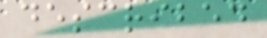described
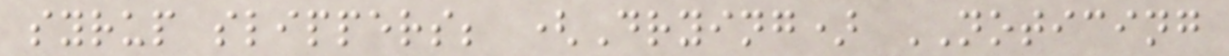syrup slippers; (Drying) NOTICING
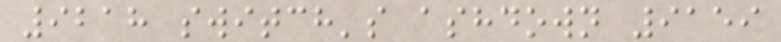9218 switch's ashdown 9159
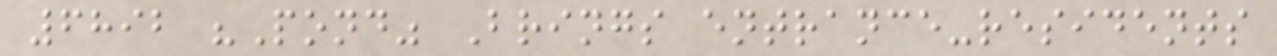6892 "Pond" Brings entrance-residents
